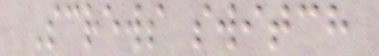Screws switch
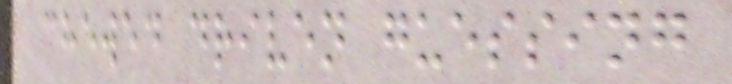chewed driven guessing
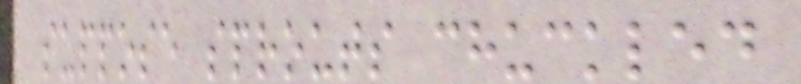suppose sprouts chuckled
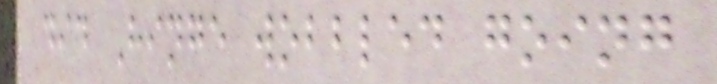did Hinge wobbled going
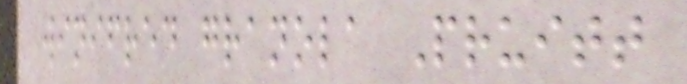winifred granola Pruitt
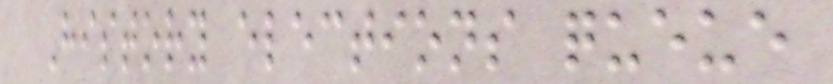History elections queue
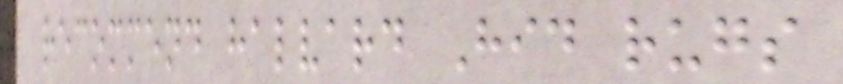recommend halvard Hid rugs
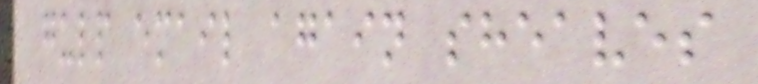gulp email again sheaves
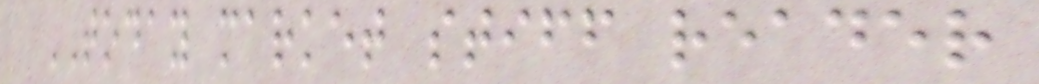TODAY market stiff reader
